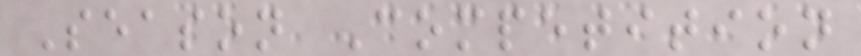Season Competition
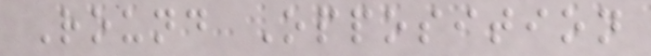Round Opposition
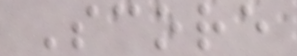Score
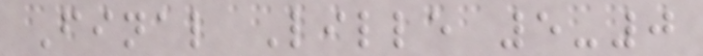Final Lille 5-0
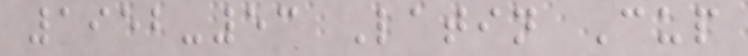1952-53 Latin Cup
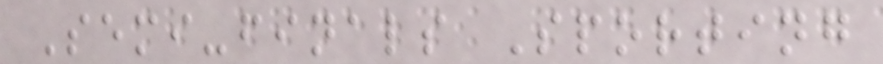Semi-finals Sporting
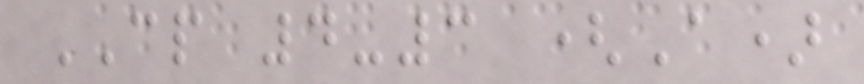CP 4-3 (A)
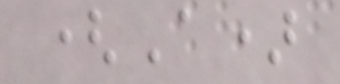(A)
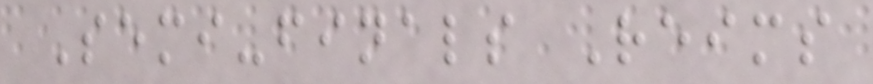Semi-finals Reims
